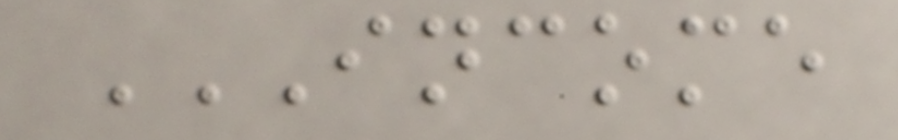INCOME
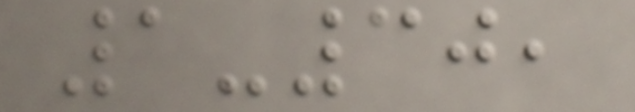1-30,
